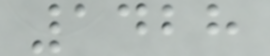1428
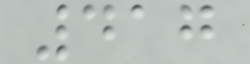417
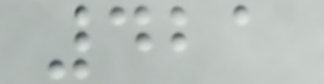421
